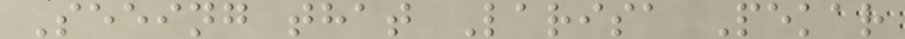Seeing that Larisa Pekar
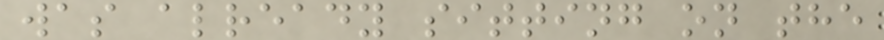was already sitting on the
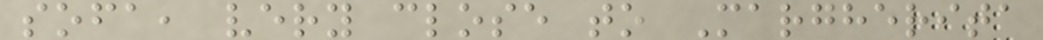sofa, very close to Margherita
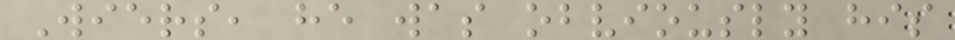Wiers, he was obviously his
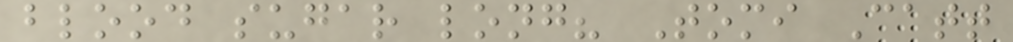blood sugar long? Tomi Catt
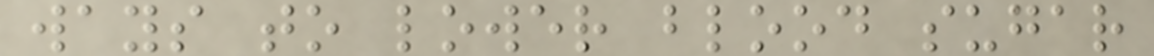ways to lower blood sugar
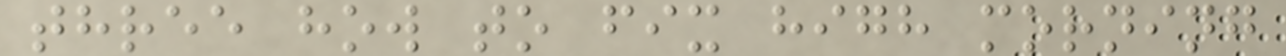three how to fix high morning
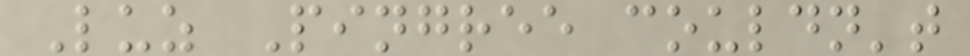Luz Pingree couldn't
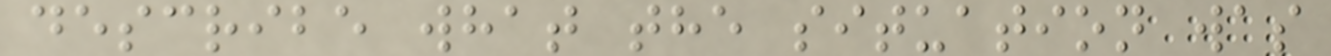describe what the situation was
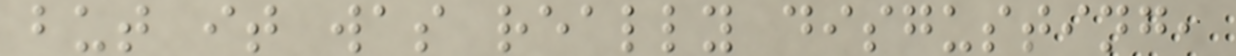but it was really disgusting,
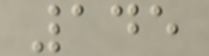145
